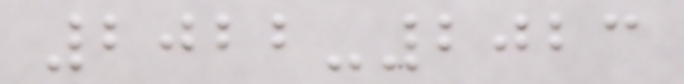2022-2023
